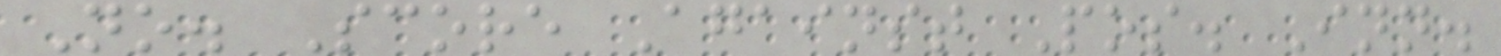No. Score Against Pos. Inn.
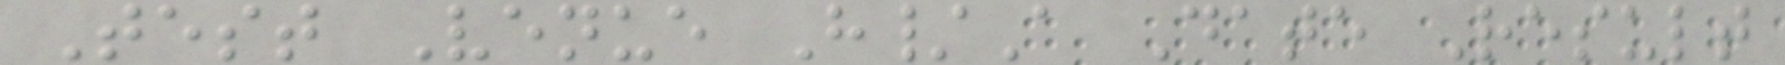Test Venue H/A Date Result
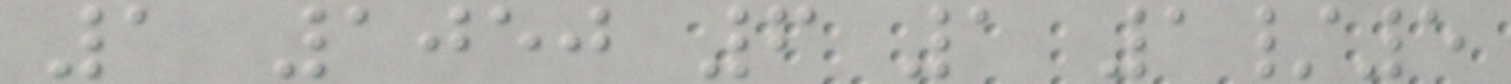1 1050 6 1 1/5
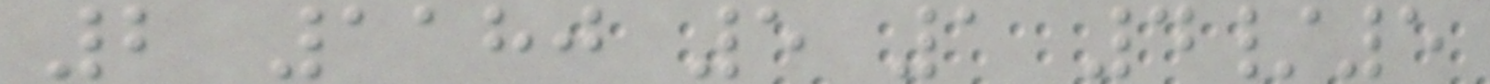2 1180 5 1 4/5
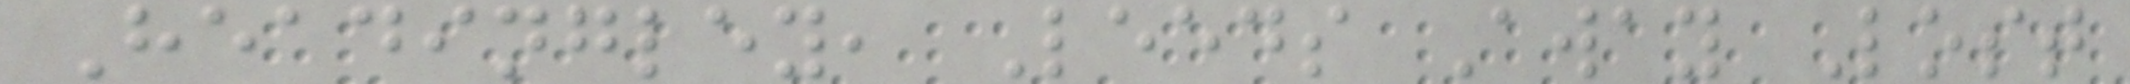Headingley, Leeds Away Lost
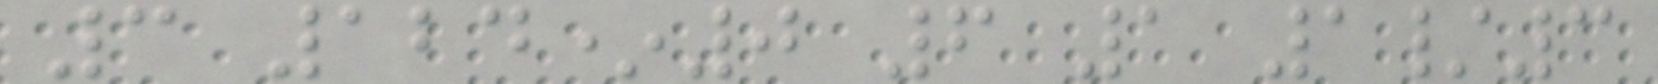3 124*0 6 1 1/3
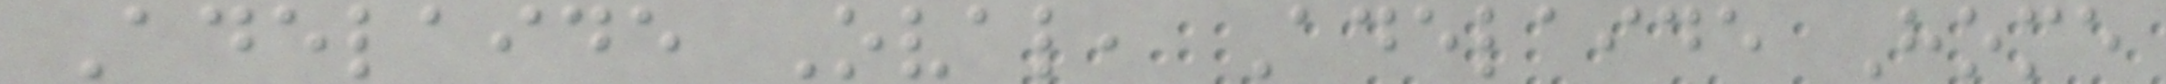Adelaide Oval, Adelaide Home
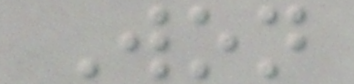Won
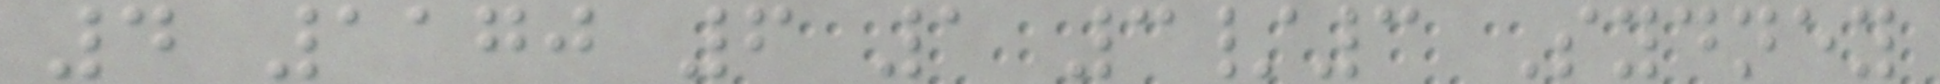4 1170 6 1 3/3 Sydney
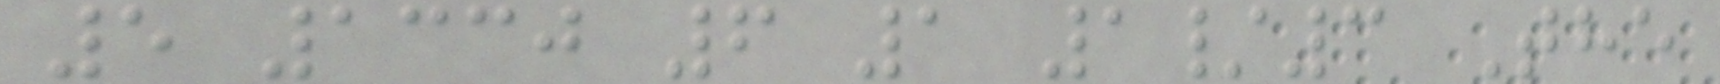5 1330 6 1 1/3 The
